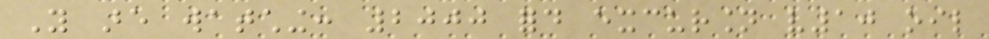You are watching: 2000 ford excursion v10 oil
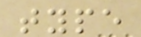type
